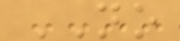NO
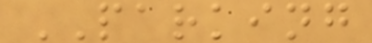PARKING
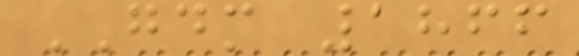GDM 1866
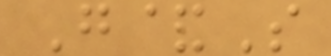G&S
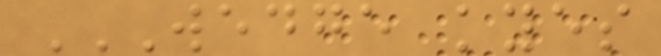WEDGE KYES
